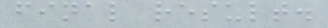final result.
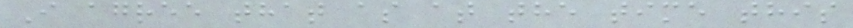I agree that as at the time this
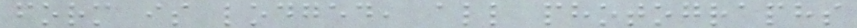form is lodged, all photographs
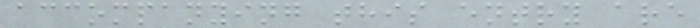accompanying this entry are
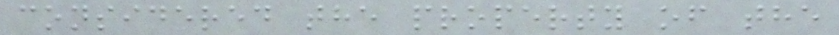considered the property of the
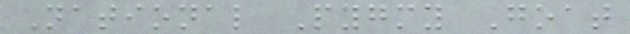National Pygmy Goat
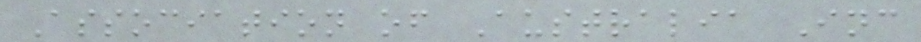Association of Australia Inc
